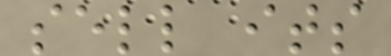sell its
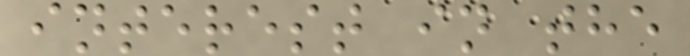interest in the
